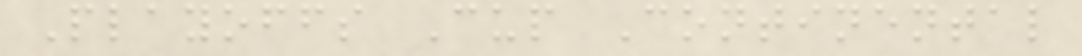Playoffs Cup Continental
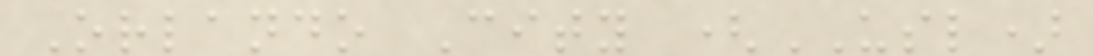Orlando City (USL)
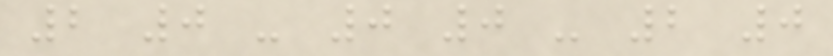2 0 - 0 0 - 2 0
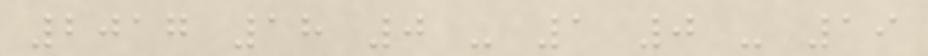2017 18 0 - 1 0 - 19
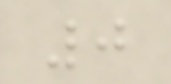0
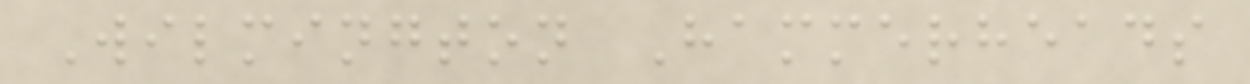Wilmington Hammerheads
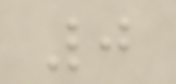0
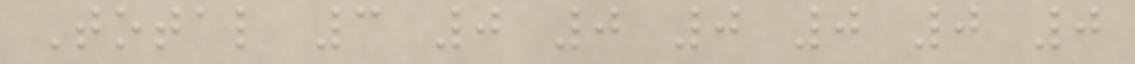Total 3 0 0 0 0 0 0
